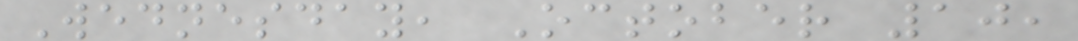Wednesday, October 10,
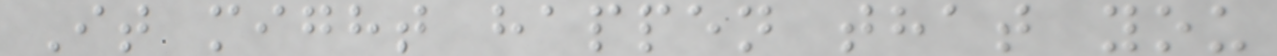It might happen that you
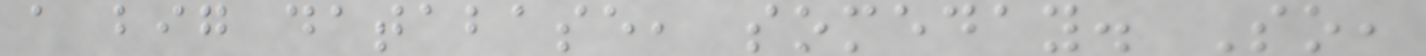a big database, someday. So,
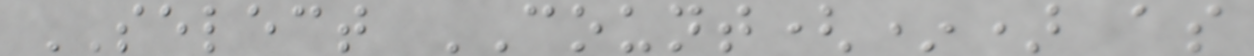SELECT COUNT(*) as
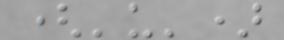('u')
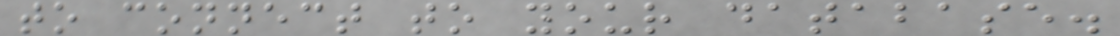to connect to your database.
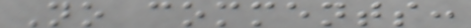No comments:
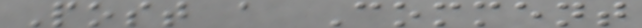Post a Comment
